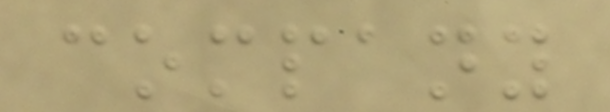company
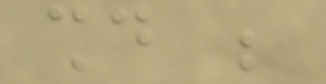should be
